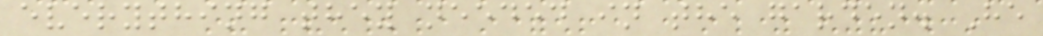everything they needed in the garden. He
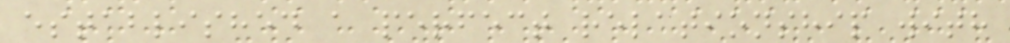established a perfect relationship with
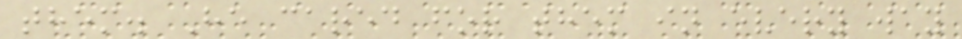them. He cared for them in every way
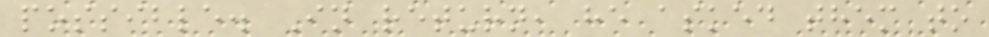possible. In return, he asked them to
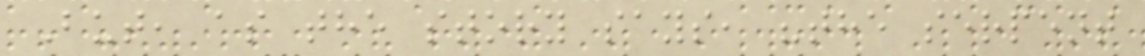But, as the story says, "the serpent
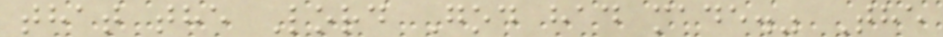that the Lord God had made." The
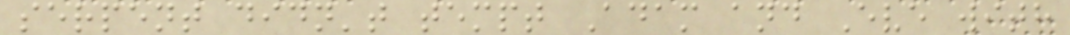serpent didn't tempt Adam and Eve with
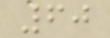60
